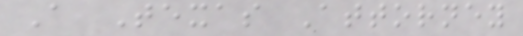A Texas Attorney
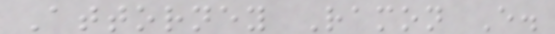Attorney Ramon E.
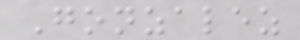Gonzalez
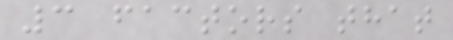3 factors that
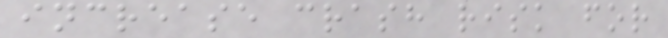increase crash risk for
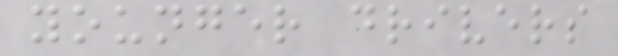younger drivers
